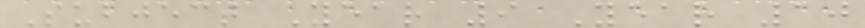Subject Year 9 Year 10
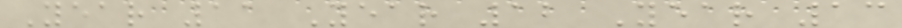Year 11 Year 12 Year 13
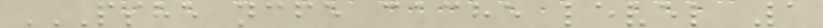PSHE NCFE CACHE LEVEL 1
